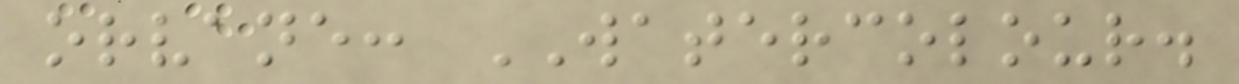orvane: WATERCOLOUR.
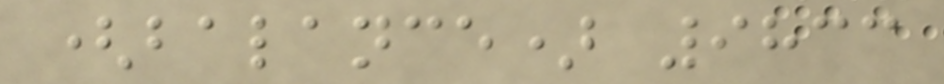(balance) 9833
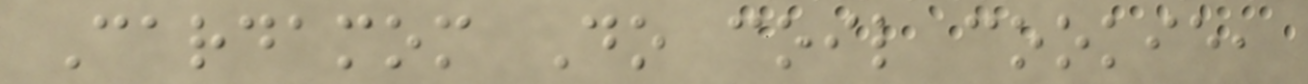Cardamom Do coil cookie,
